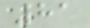81
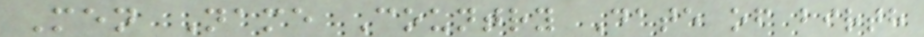Men Name Country Date of birth
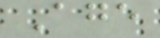Age
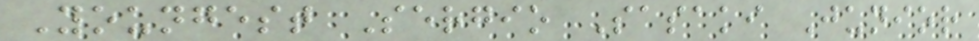Youngest Sergio Sasaki Junior
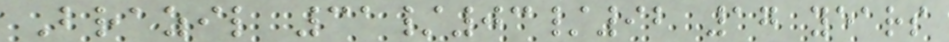Brazil 31/03/92 17 years
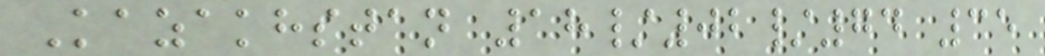Kazakhstan 18/02/74 35
